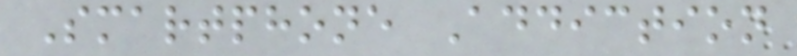Smartphone Addiction
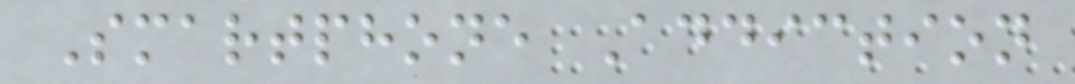Smartphone Addiction
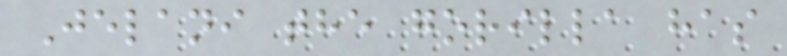Jelani the gorilla has
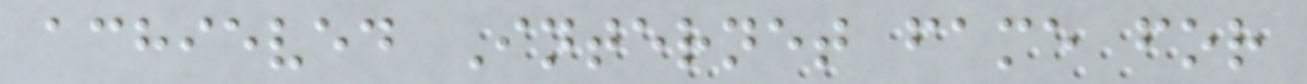achieved Internet fame for
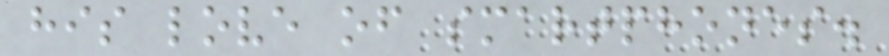his love of smartphones.
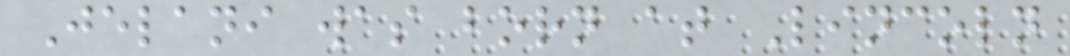Jelani was born at Lincoln
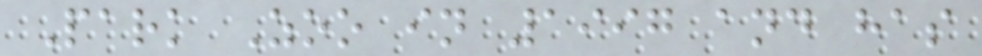Park Zoo in 1997 and has
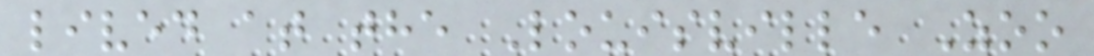lived at the Louisville Zoo
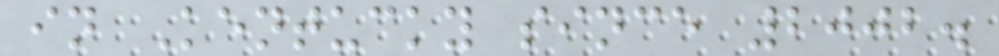in Kentucky since 2002.
